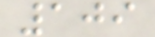109
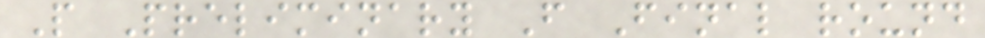P Preliminary F Final round
